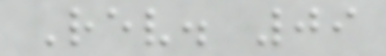Rev. 09
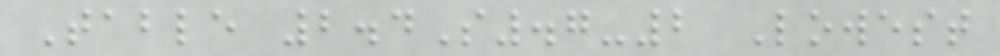Table 2.4S.7-2 Lowest
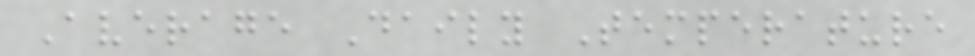Average Daily Temperature
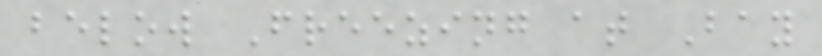below Freezing at Bay
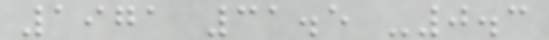1971 31.5 -0.3
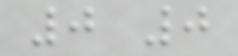0 0
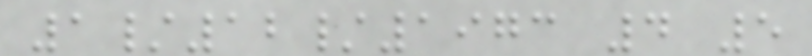1/12/1973 4 5
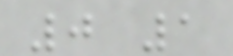0 1
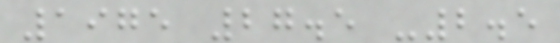1975 27.5 -2.5
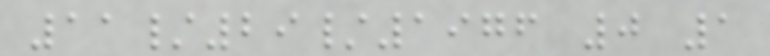11/29/1976 0 1
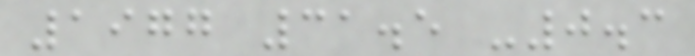1977 31.5 -0.3
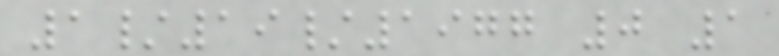1/19/1977 0 1
